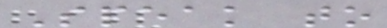Speak to
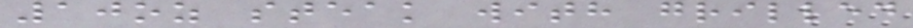10oz steak with grilled
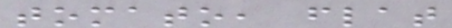tomato, flat
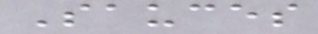Sauces
